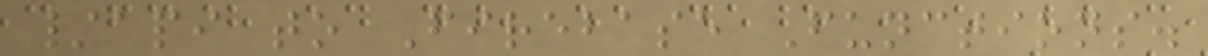/api to Firebase Functions.
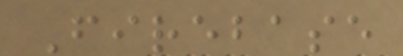Firebase
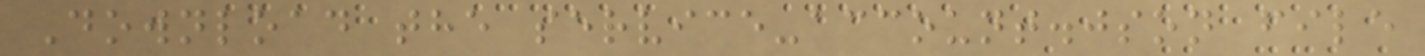Download the service-account.json file
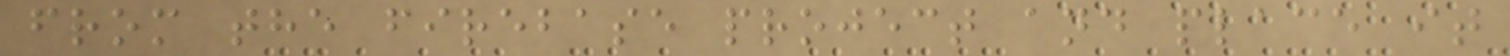from the firebase project and place it
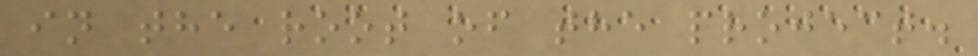in the root of the project.
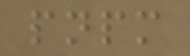pnpm
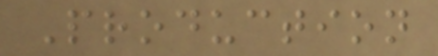Production
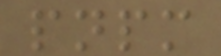pnpm
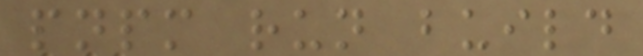pnpm run build
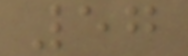57
